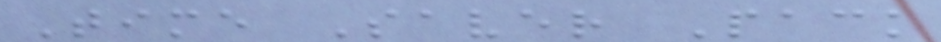Time Saver Pack
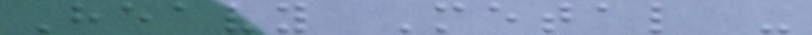Heavy Metal -
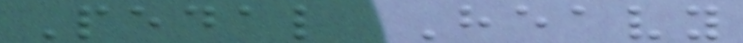Pedal Heavy
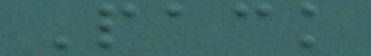Pack
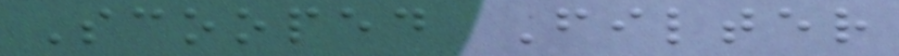Scooped Filter
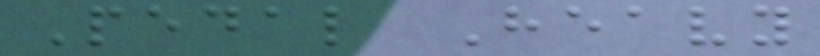Pedal Heavy
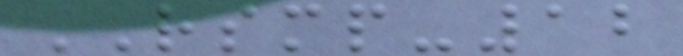RSMP-12
